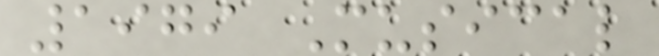1979 Musical
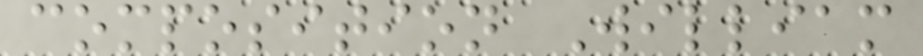composition William
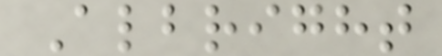Albright
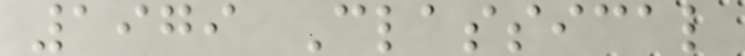1979 Classical
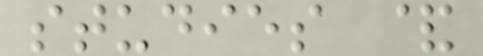studies &
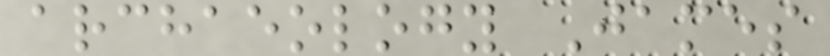archaeology James
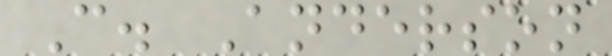C. Anderson
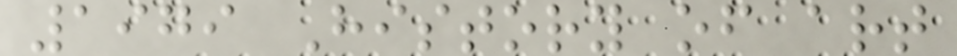1979 History of art
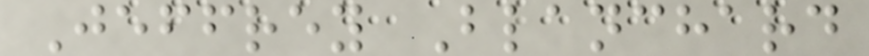Jeffrey Blanchard
